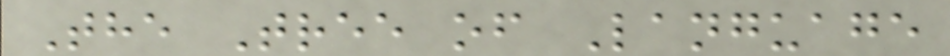The Tree of Language
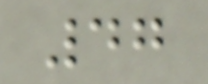47
